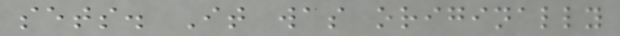sets. It was originally
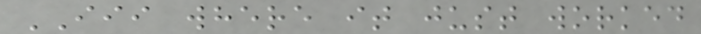III where it just worked
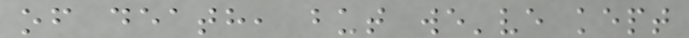of death, but we've kept
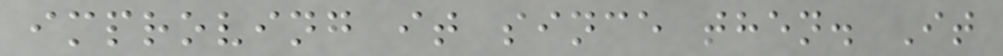improving it since then. It
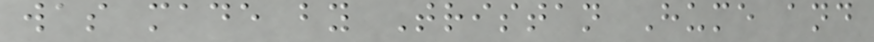was made by Tristan Hume and
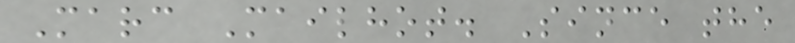Marc Mailhot. Since the
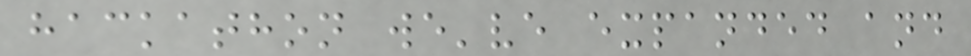hackathon we've expanded and
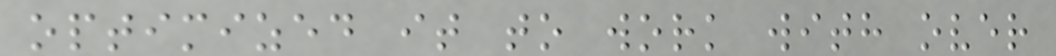optimized it to work with over
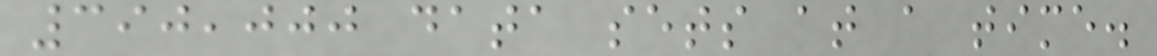390,000 data sets at a time.
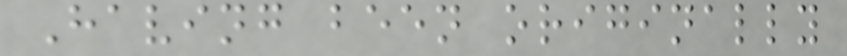Having been originally
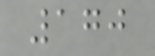170
